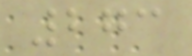273
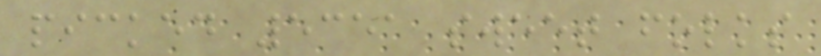picked 5351 sweet folks
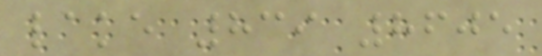lake 839 8605
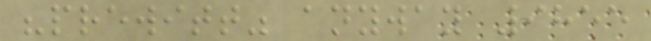"prewitt" anyway 9855
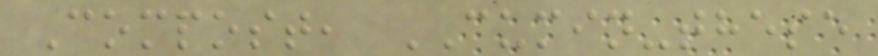Compost, CUMIN-these
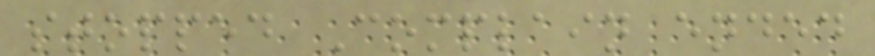stopped Complain ended
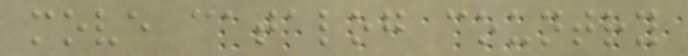move catalog country
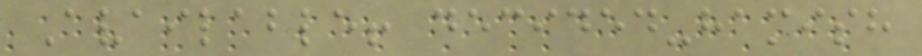Available! decided-hamish
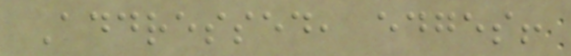Addressed, edges!
